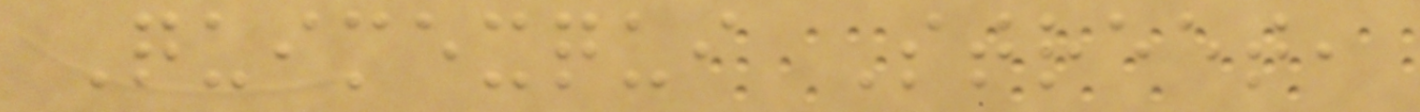Quimexqui Street,
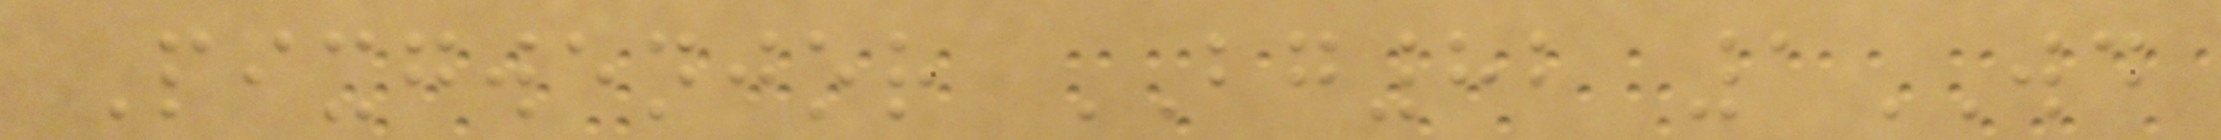Pixgwenjor BG82 1WD
